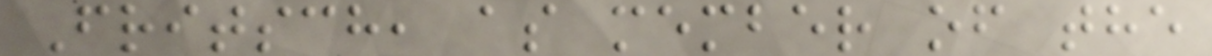Fritsch, as member of the
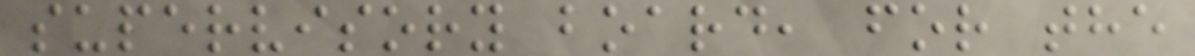supervisory board, for the
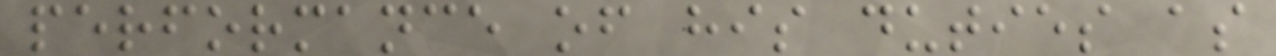performance of his duties as
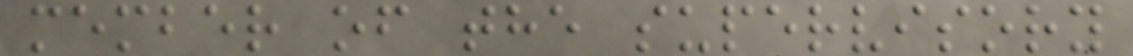member of the supervisory
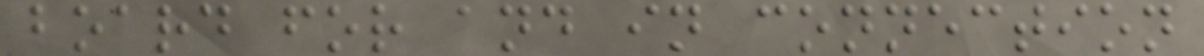board for and in connection
